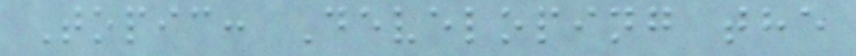Topic: Developing the
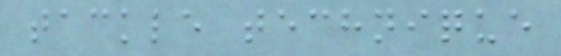tackle technique
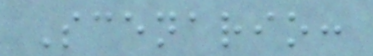Scenario:
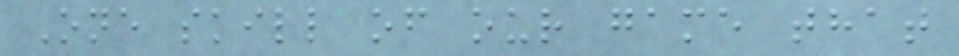One skill of our game that
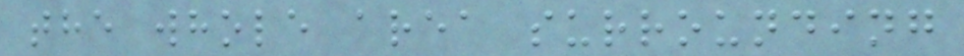the whole area surrounding
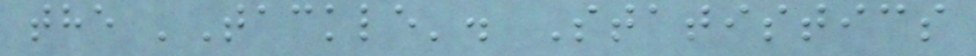the 'Tackle'. Statistics
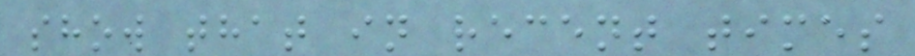show that in recent times
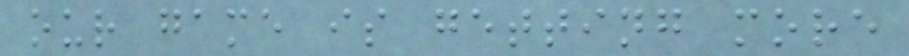our game is getting more
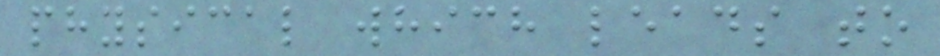physical which leads to
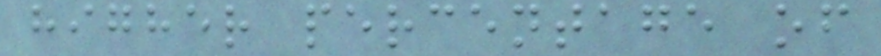higher percentage of
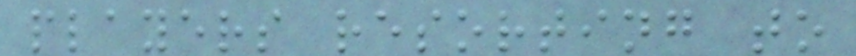players resorting to
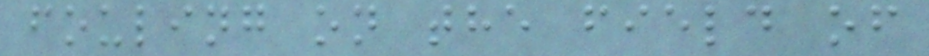fouling on the field of
